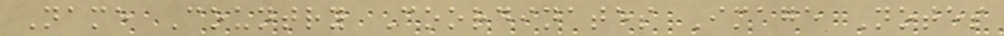Name Country Coordinates Image Notes
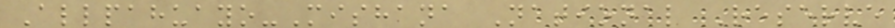Allpahuayo-Mishana National Reserve
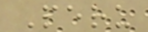Peru
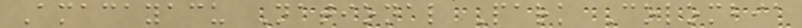Amacayacu National Park Colombia
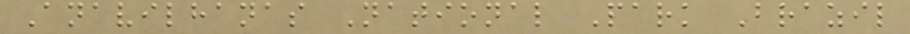Anavilhanas National Park Brazil
